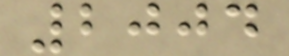2004
